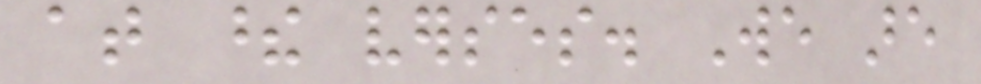at these verses. We are
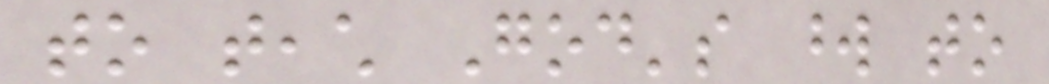to teach God's word to
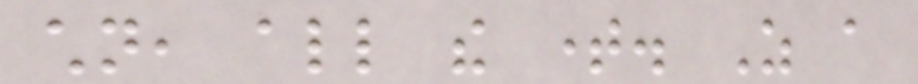children, all the time. As a
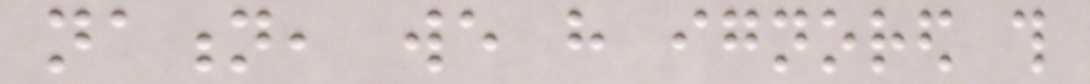nation, we have ignored this
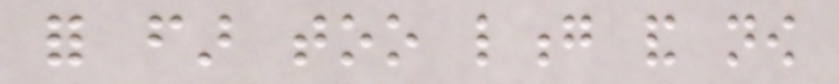for far too long and now
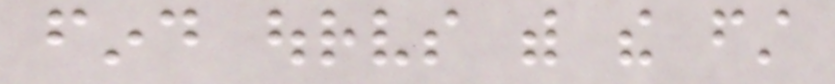find ourselves with the first
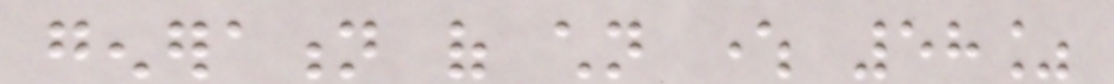generation of children where 58%
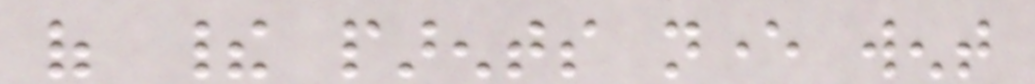of their parents never went
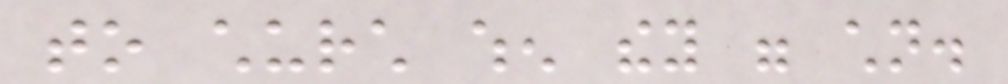to church when they were children.
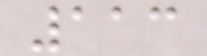113
